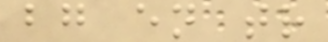bg en tr
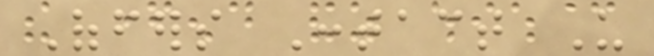Offers Contact Us
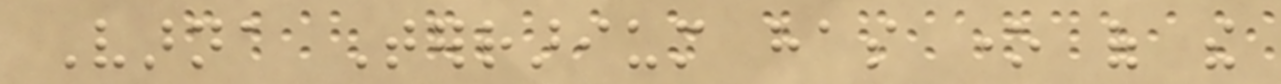Varna Terrarium has one of the
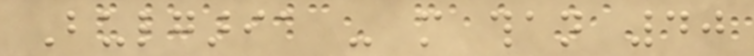Bulgaria - more than 40
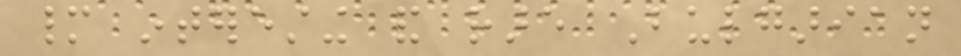many interesting and rare Bulgarian
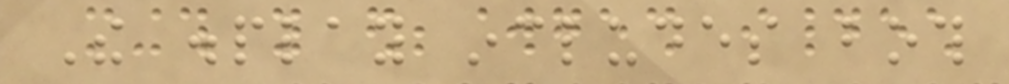The display includes both
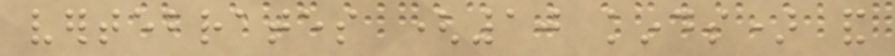vertebrates (10 kinds) and
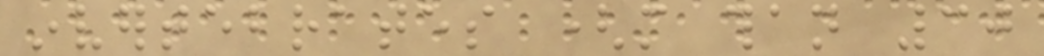invertebrates (more than 30
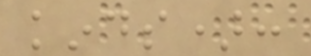kinds):
